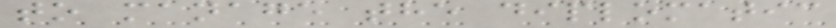to manage the diplomatic
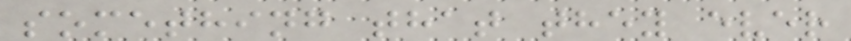something that they ever
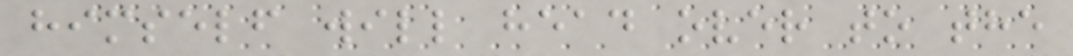himself will head over to the
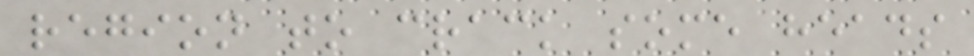region to crack some heads
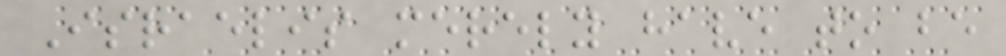Israelis merely have to be
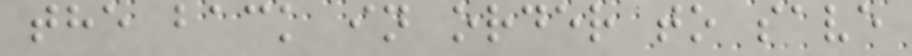the back in order to save
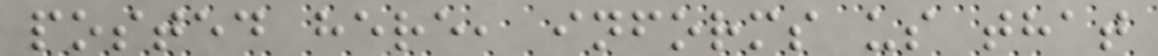posted here, informs us that
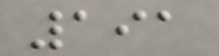191
